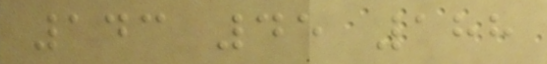143 45 188
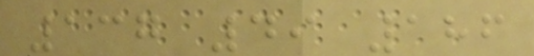137 49 186
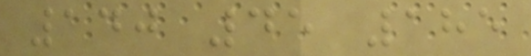140 45 185
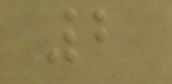2
